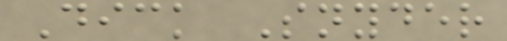Dick Snyder
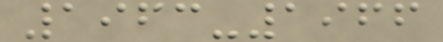1963-1966
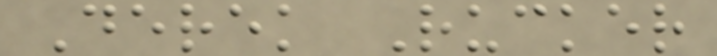Derek Rucker
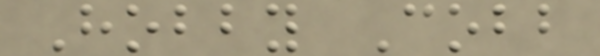Hobby Cobb
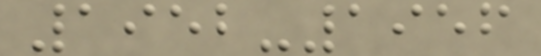1952-1956
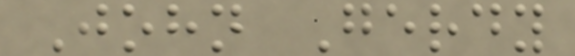John Gerdy
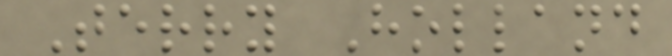Terry Holland
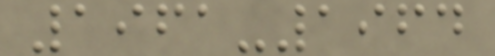1961-1964
